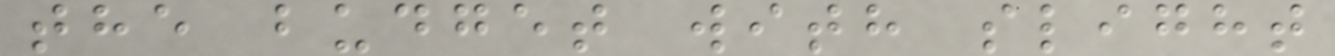the budget with slight
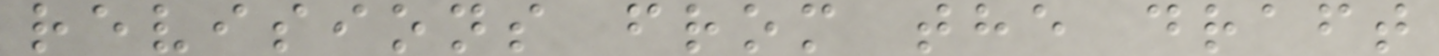revisions from the draft
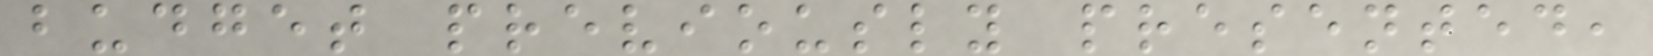budget previously presented,
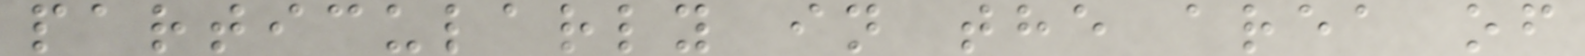particularly in the area of
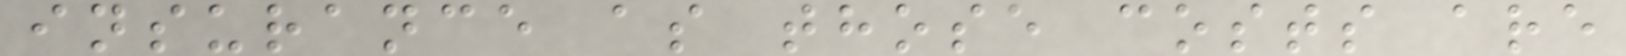insurance as those costs are
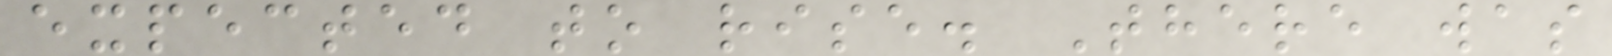expected to rise. There was
